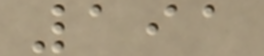191
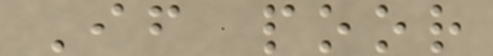If poor
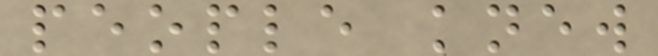people knew
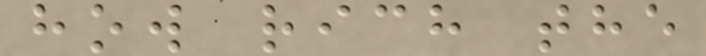how rich the
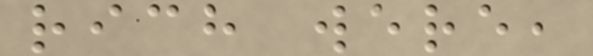rich were,
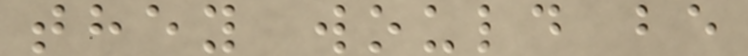they would be
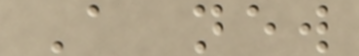A new
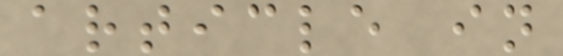article in
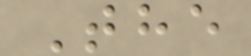The
